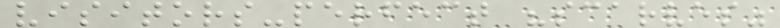visitors-perfect "scarves"
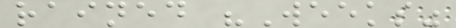rained "Weeks"
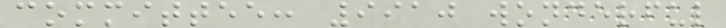committee: 9910 wonderful
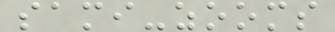sami-zooms
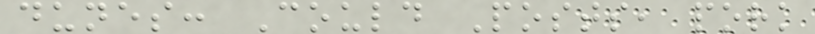dunes: Could Posts, pork
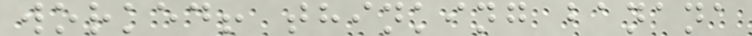worked! thinking banana
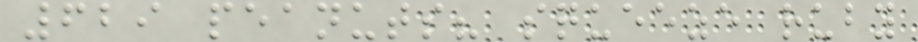629 peanuts? squeeze ruby
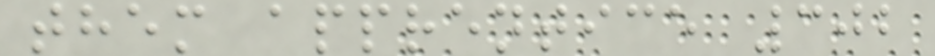them apprentice 302
